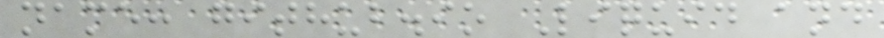name: github.io Liquid and
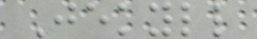Jekyll
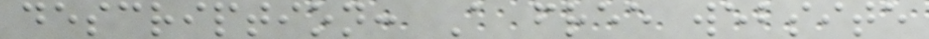description: A free website
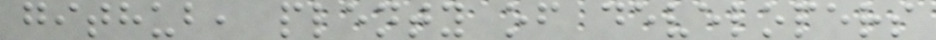github, plenty of developers
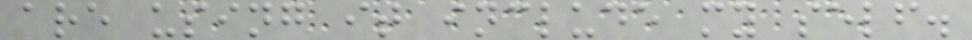are using it include my self.
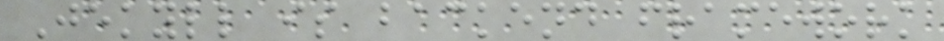Jekyll is backend framework
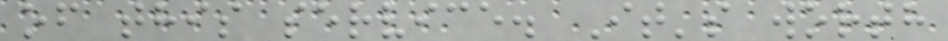of this service. It's worth
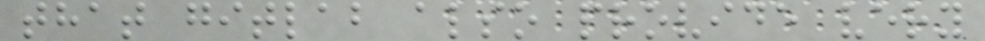that gitlab also provide very
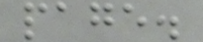page.
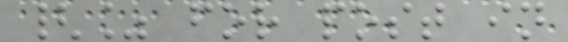{% for post in
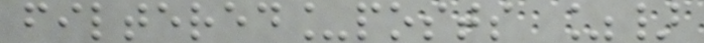filtered_posts %}
